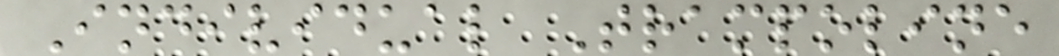Individual Trampoline
